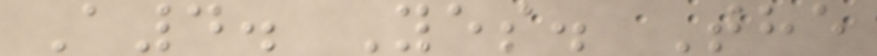A4. Yes. The
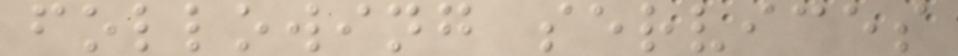following services
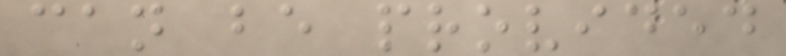can be provided
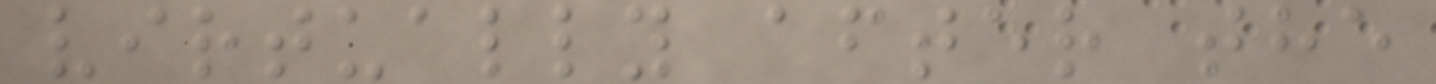virtually after the
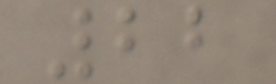22
